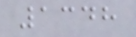1348
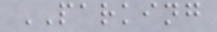PARKING
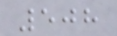508
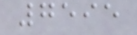7595
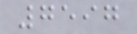7597
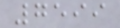7599
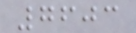7603
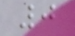0
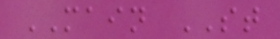MAIN ST
